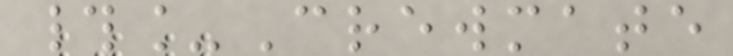#_Crewmate
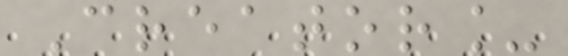Creator_
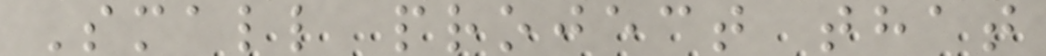Small project that
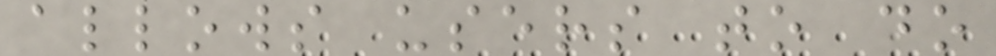allows users to do
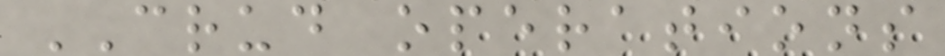CRUD operations
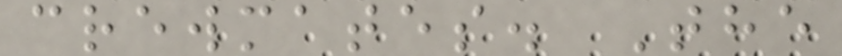crewmates. The
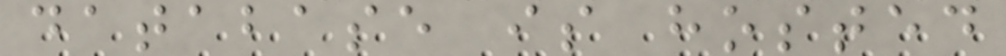database is hosted
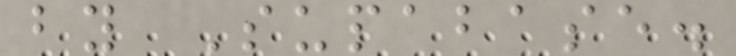by Supabase.
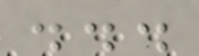...
